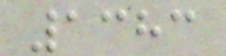1383
